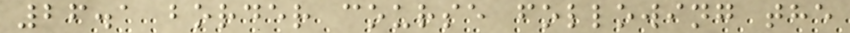26.1 border course following the
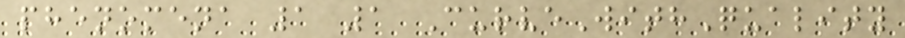phenomena 1 1 CurveWithQuality
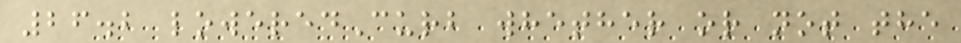26.2 loweredCurb whether or not the
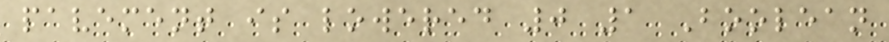pavement is lowered 0 1 Boolean
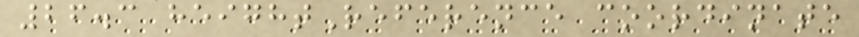26.3 heightReference coordinate
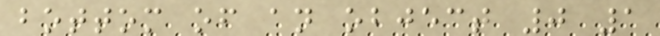bottom of an object 0 1
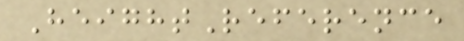HeightReference
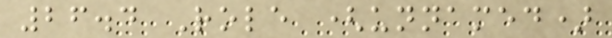26.4 Role (unnamed)
